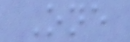One
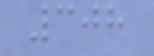308
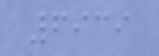6939
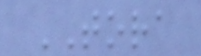TORA
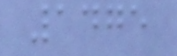1475
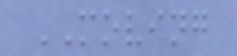MOVING
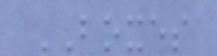BOXES
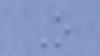O
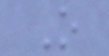O
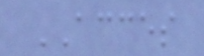ACCES
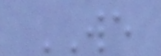WE
